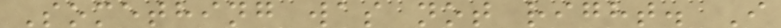Something was not right. I
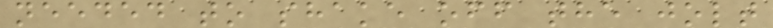needed to shake off the jolt
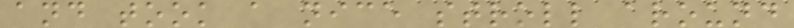and took a nice stroll around
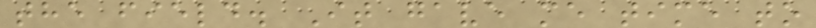the field. It gave me time to
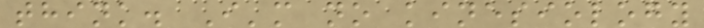think. I'm no kinesiology
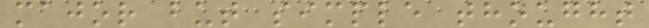major but simple thought
